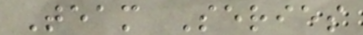Team Series
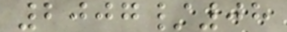2007/08
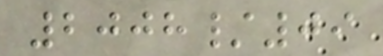2008/09
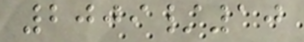2009/10
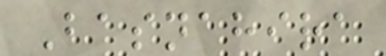Basnahira
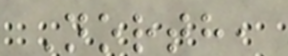North,
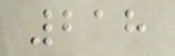218
